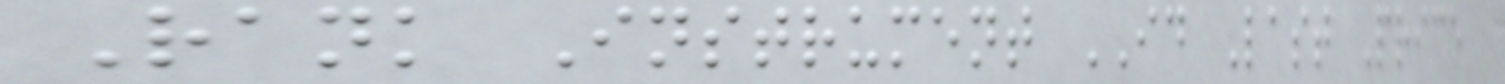Rank Instrument ID Last Price
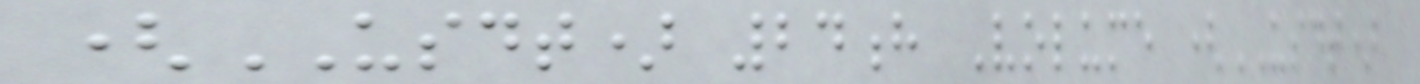(USDT) 24h Volume (USDT)
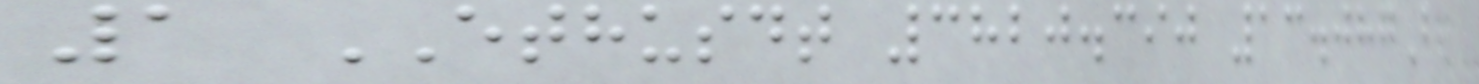1 ETHUSDT 3820.390 13.087B
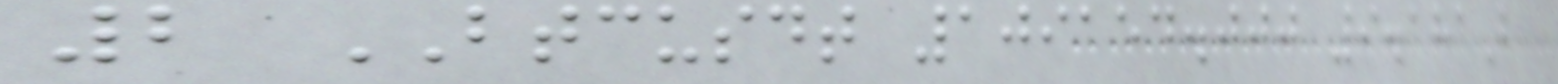2 BTCUSDT 109154.000 9.181B
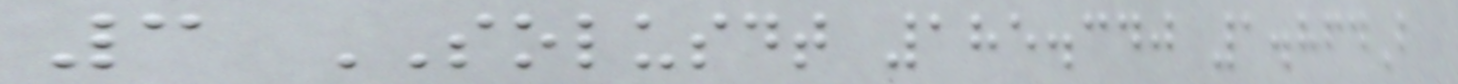3 SOLUSDT 185.340 1.864B
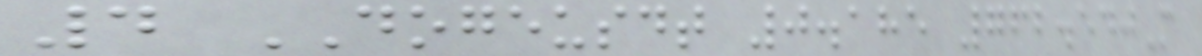4 DOGEUSDT 0.185 762.540M
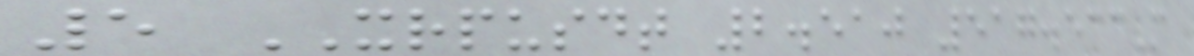5 XRPUSDT 2.510 517.533M
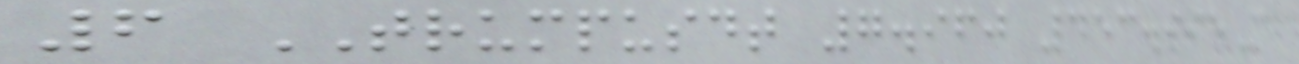6 TRUMPUSDT 7.960 453.995M
